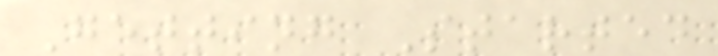Getting Started
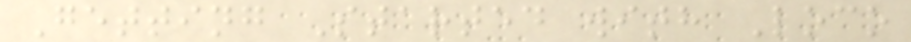Getting Started with Loco
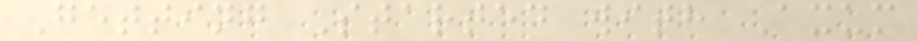Getting Started with Axum
